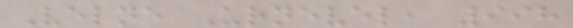Velne Urnevel, 998
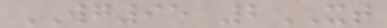WG95 2XT
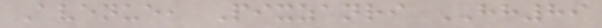Avenue, Pixzanri HH89
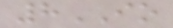8IO
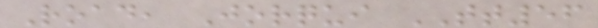Road, Jorqui TT56
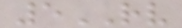5RV
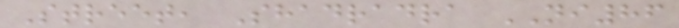Street, Shadradra NI86
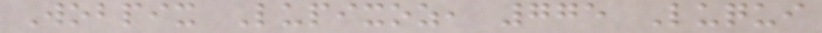Wobpix Lupixoz, 775 Luqui
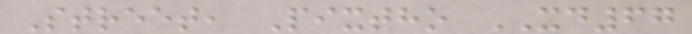Street, Pixtho XD67
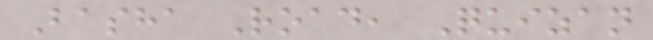Basha Road, Quizan
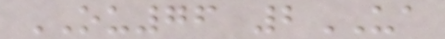OU76 2UA
